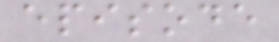episode
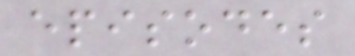episodes
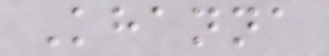Khanna
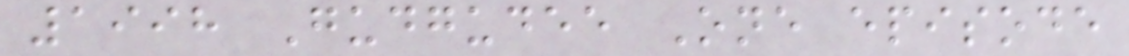1998 Gudgudee One episode
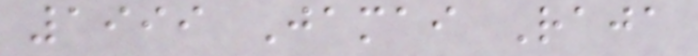1999 Jamai Raja
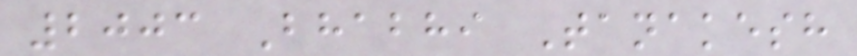2003 Bhabhi Tanakesh
